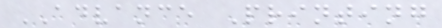ADVANCE Printing
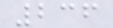236
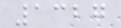1327
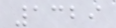1329
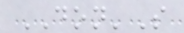DON'S
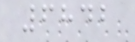6842
